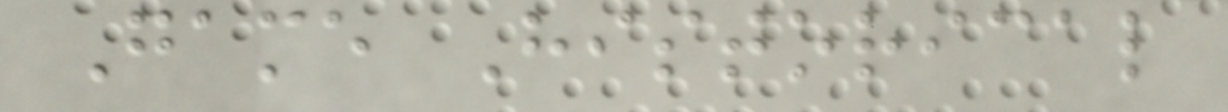Game Historical
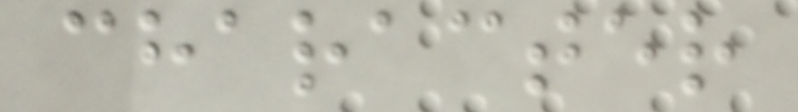character
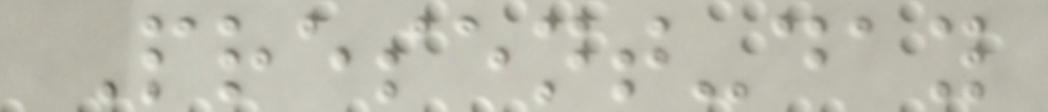Present-day
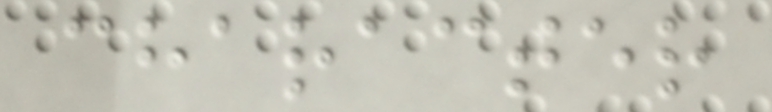character
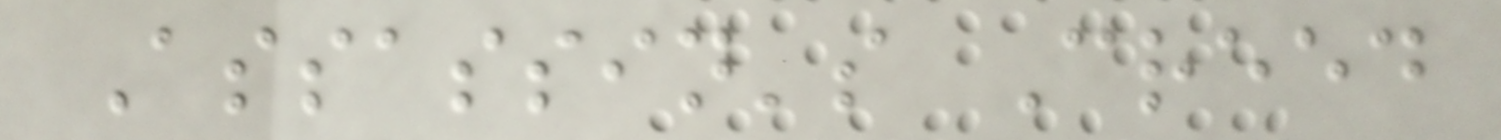Assassin's Creed
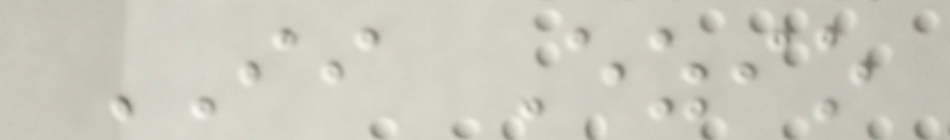II Ezio
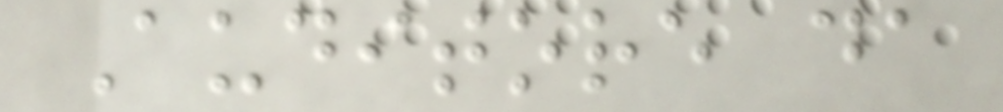Auditore da
